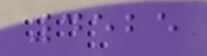4525
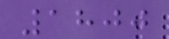1800
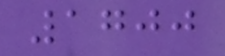1700
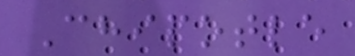Chipotle
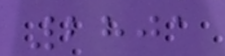2801
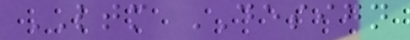LTM DESIGN
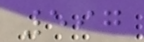597
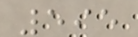595
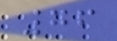76
